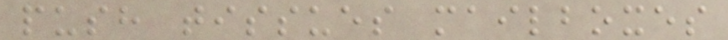push tissues mailboxes
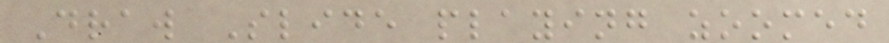Draw Slide playing zoomed
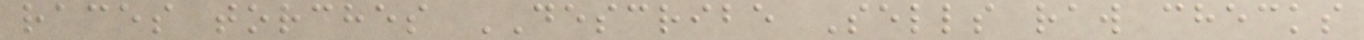races torches DESCRIBE Sells raw checks
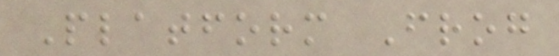Platform Frog
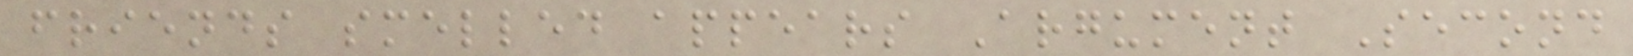friends smelled appears Argument Second
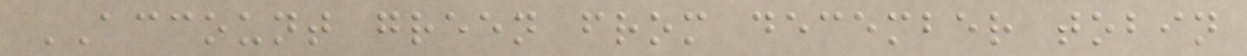ACCOUNT green from december tobin
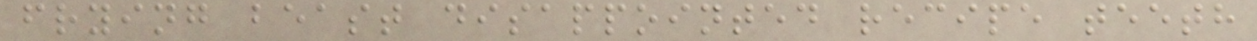frying beast disappointed recipe teeth
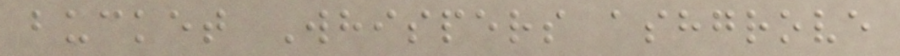bucket Whispers ashgrove
